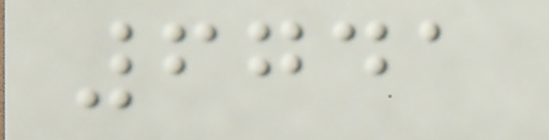6741
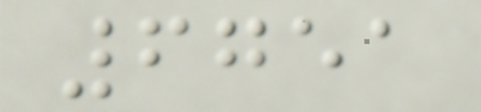6751
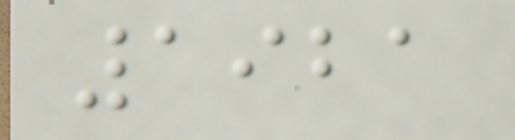1921
